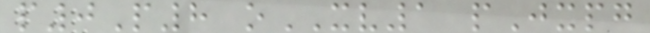p0P8 oXV1 pJxpg
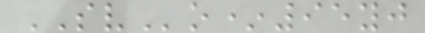SVo*95yj
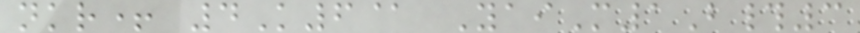nkr+ 4K6@ YaiM1B#3
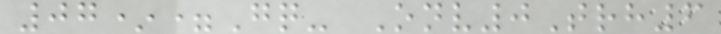07*=Gq- Onv0Trh6
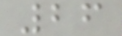26
